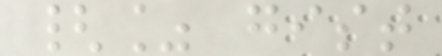{% gist
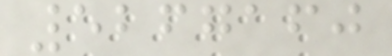5267160
